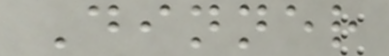Dinner
